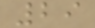29
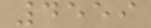4559
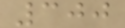300
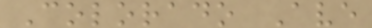Colorado Ave
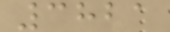3821
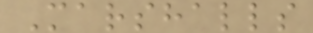Marshalls
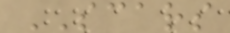SCARS
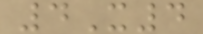4X4
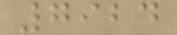7924
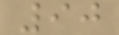90
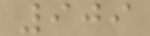909
